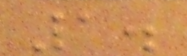1.
